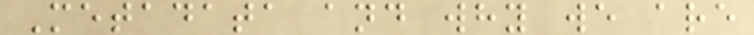Metadata and why we are
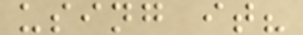using it?
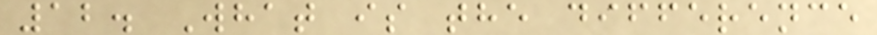12. What is the difference
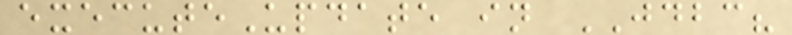executeUpdate in JDBC?
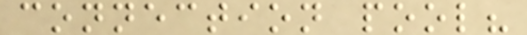connection pool?
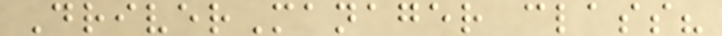DriverManager class?
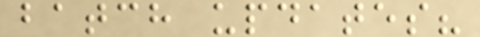batch updates?
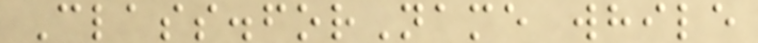Class.forName while
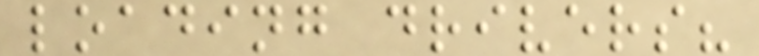loading drivers?
